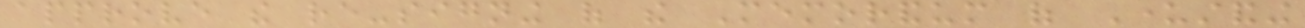approve the re-signing of the Memorandum of Understanding
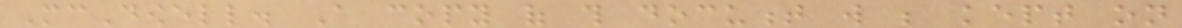McDowell. A copy of this document will be kept on
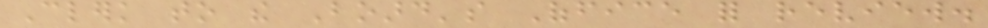Clerk to the Board's Office for review.
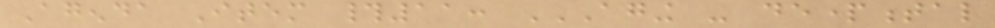Agenda Item #11: AGING - DEPARTMENTAL
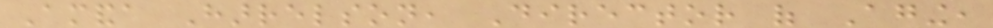Amanda Harrelson, Director of Aging,
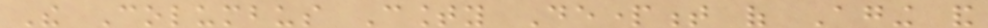The Columbus County Department of Aging and
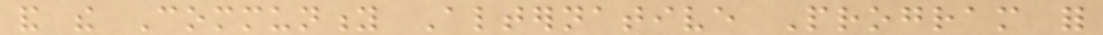and the Community Alternative Program for
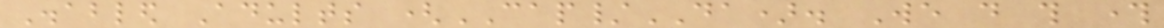Disabled Adults (CAP/DA). We do this through
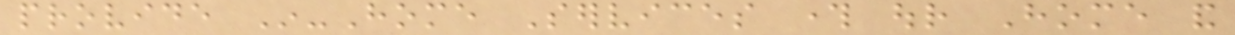provide In-Home Services through our Home and
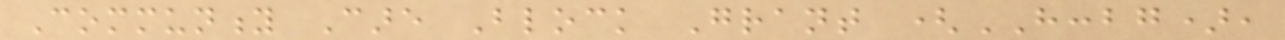Community Care Block Grant (HCCBG),
